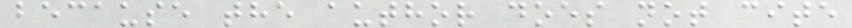because the author does not cite
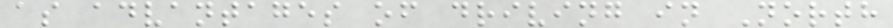as advantages of driving in North
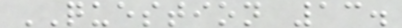QUESTION 13.
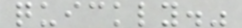quickly."
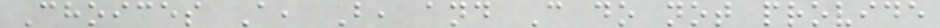Choices A, B, and C do not provide
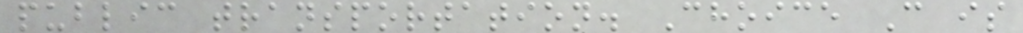public transportation. Choice C is
